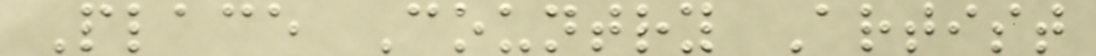Place Country Artist
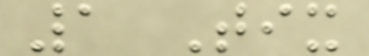1 Tix
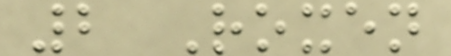2 Roxen
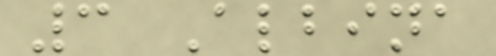3 Albina
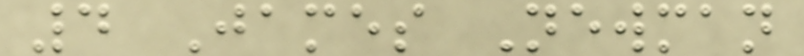4 James Newman
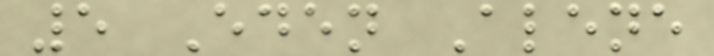5 Eden Alene
